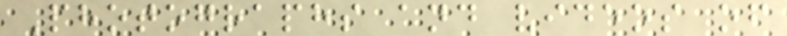Photographs and videos of
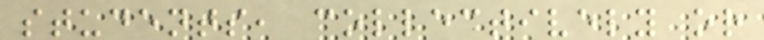students, collectively or
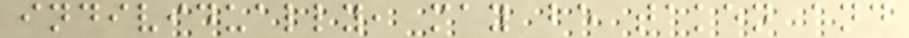individually, may be taken and
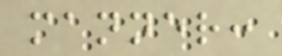manner:
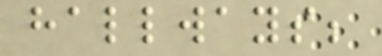hallways;
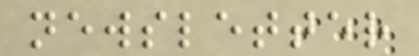newsletter
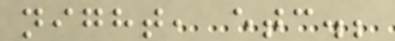night, etc.;
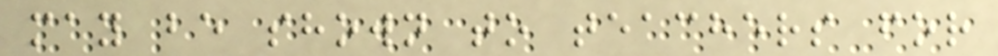may be shown to teachers for
